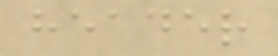header
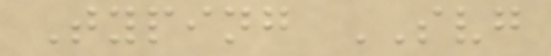Typing SVG
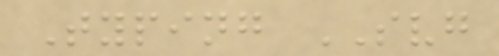Typing SVG
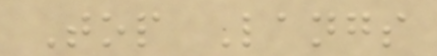Top Langs
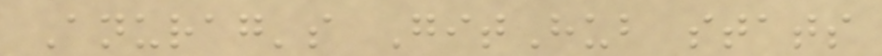Anurag's GitHub stats
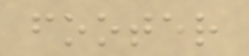footer
